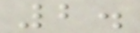2.
